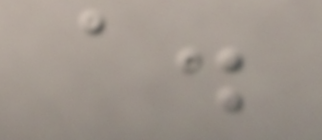a.
